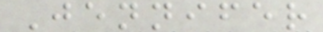Jennifer
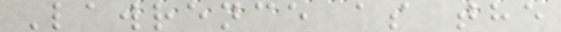Lawrence as the
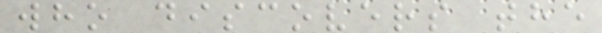who discovers the
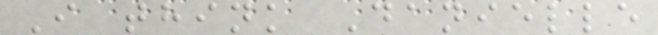I think Danielle
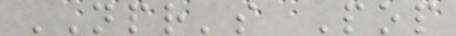NPR's Pop
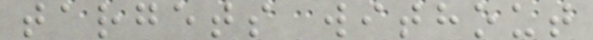targets without
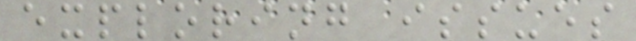exploring issues
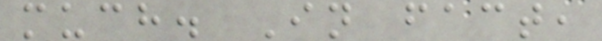much. In fact,
